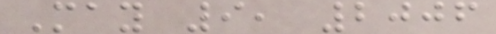May 9, 2006
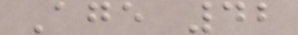Age 42
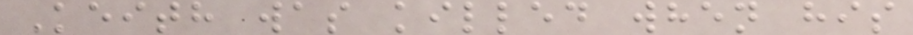Keith was killed when his
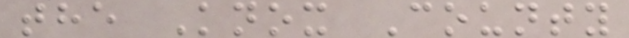the Knox County
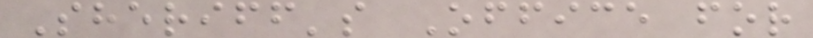Sheriff's Office for
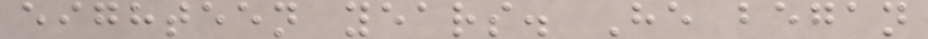eighteen years. He began
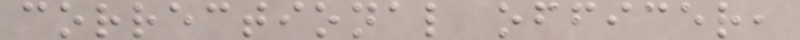correctional officer,
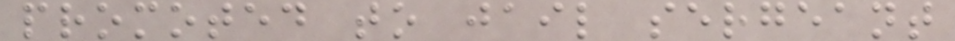promoted to jail sergeant
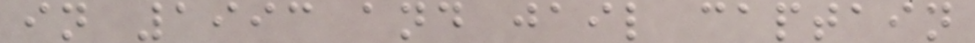in 1993 and jail captain
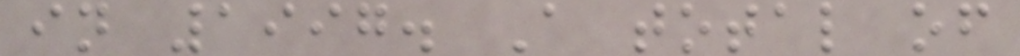in 1997. A total of
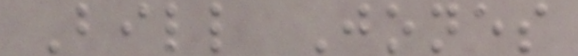Bill Jones
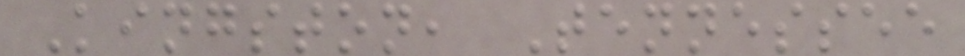Kingston, Tennessee
